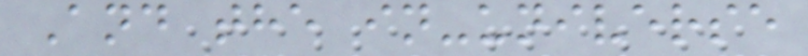And the in-universe
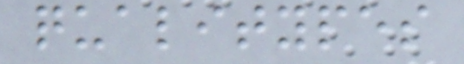qualitypes
